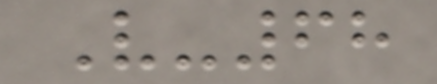V-68
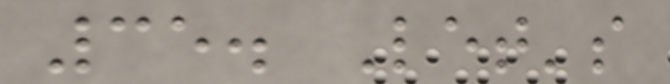35. Let's
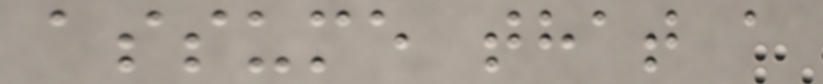assume that a
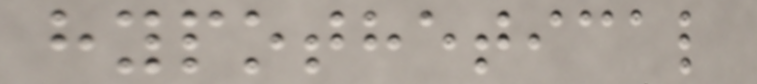hypothetical
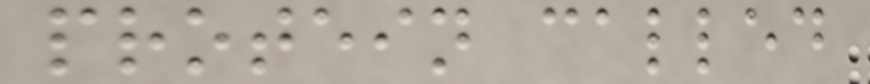protein called
